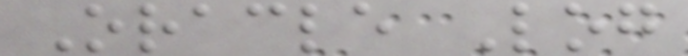Oracle Log
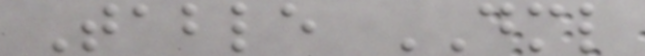Table DML
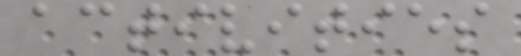activities
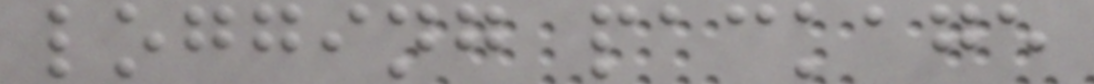logging package
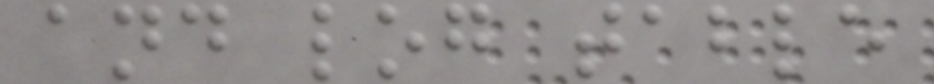and log table
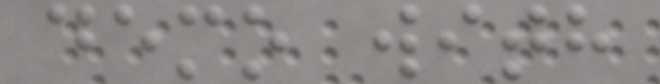demo with
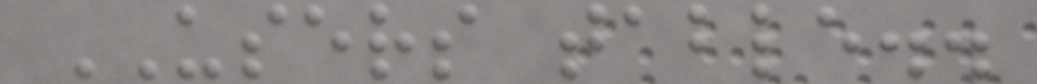USERS table..
